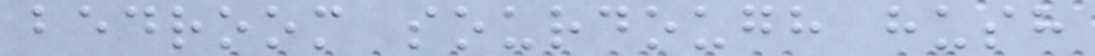bedroom sourdough hush
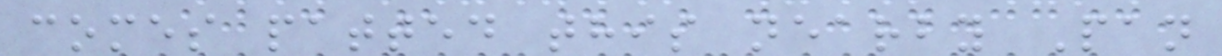comes patted this nearby Pan
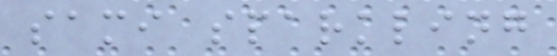sami sparkling
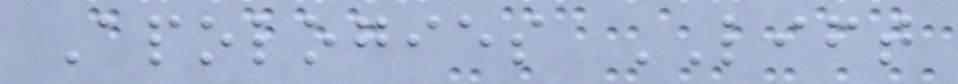Apologies LIFT
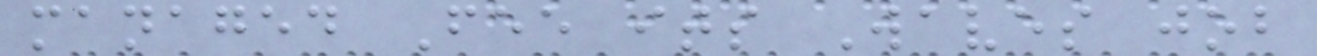managed Fee its Waves job
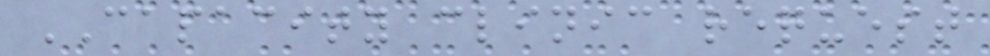CAPACITY clinic request
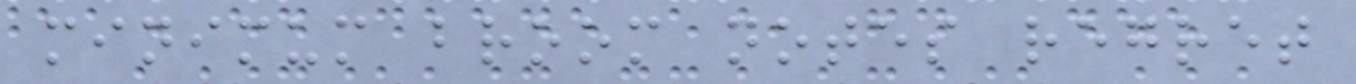minimum broom notes regret
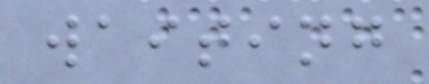waiting
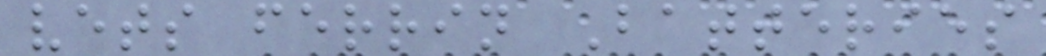vets ferrin Batteries
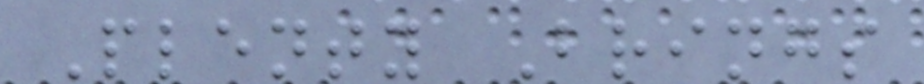Plenty Brings
